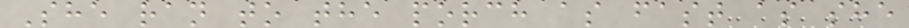She ran to the porch as fast as she
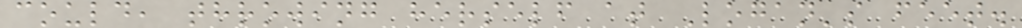could, throwing herself at Logan's feet.
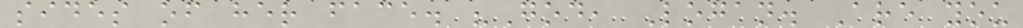sides of her face. "God, Logan. Are you
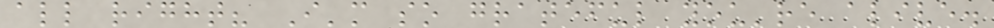all right? I'm so grateful you're alive.
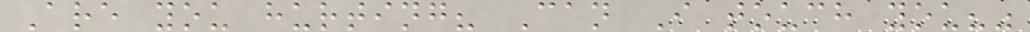Are you hurting? Can I touch you?"
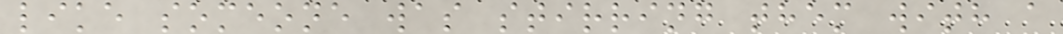like someone was stirring them with a
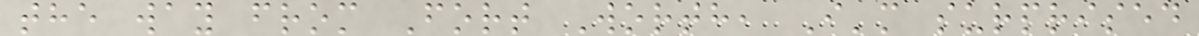the way from Fort Worth, I'm surprised
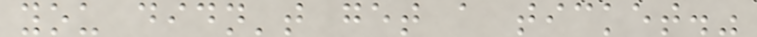you didn't get a ticket."
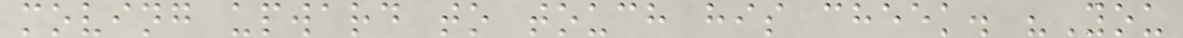moving upward to touch his cheek. "You
